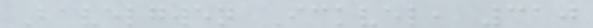Bavelgwen Ickvel, 310
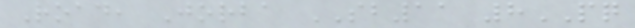Road, Jorba SB11 8PQ
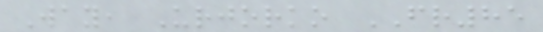Way, Urjorko FR85
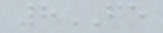8FE
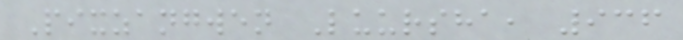Pixzangwen Luursha, 936
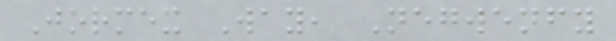Jormex Way, Negwenfy
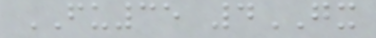FU35 4GX
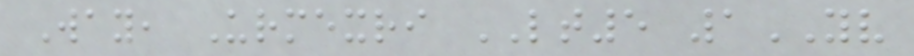Way, Urmexri LT5 1YV
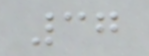37
